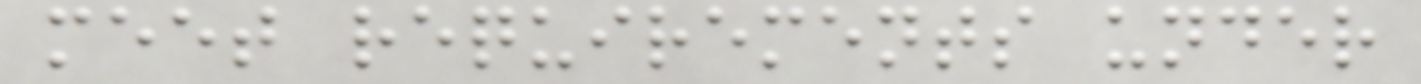meet requirements under
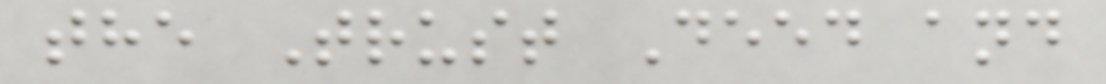the Trust Deed and
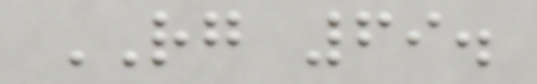RG 69.
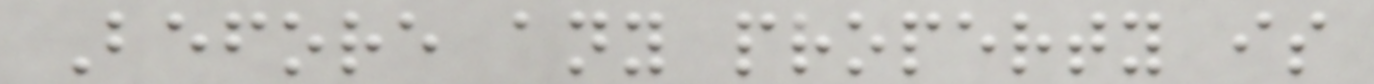Before any property is
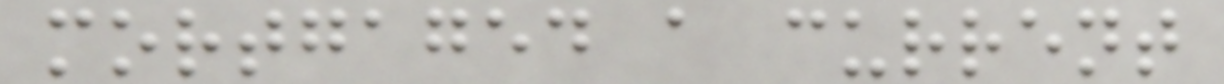mortgaged a current
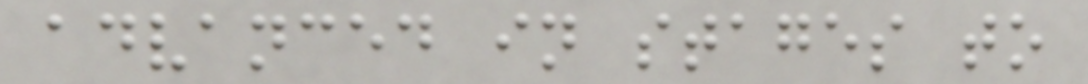advanced in stages to
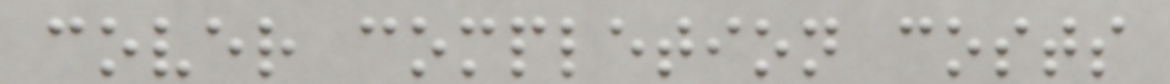cover completion costs
